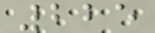225
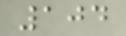104
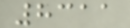8311
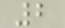2
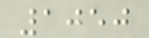1050
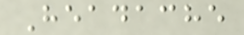Headache
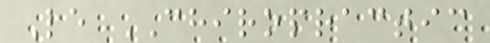Le CHIROPRACTIC
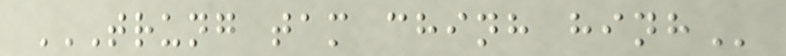TRUNG TAM CHINH HINH
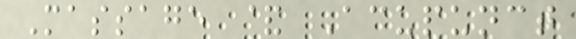Massage & Acupunct
